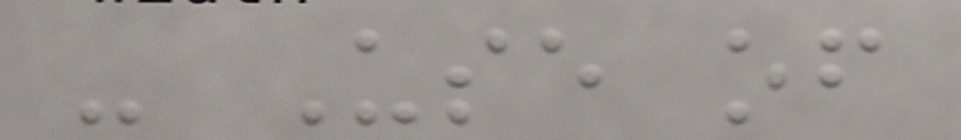- Use of
